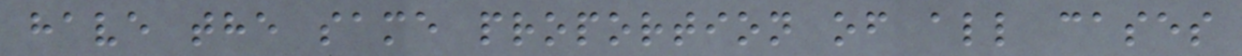have the same proportion of all cases
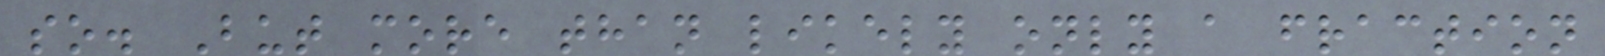so. But more than likely only a fraction
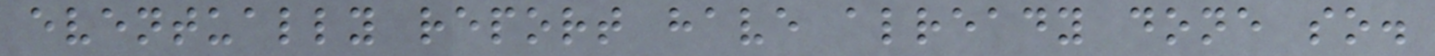eventually report have already done so.
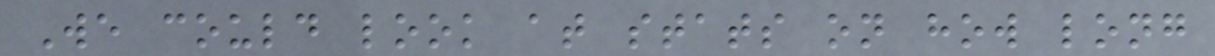We could look at stats on how long
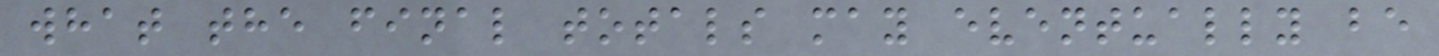what the final totals may eventually be
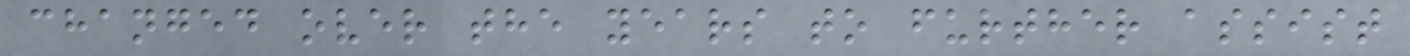changed over the years to further assist
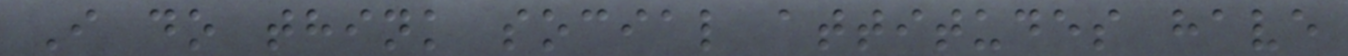I do think social attitudes have
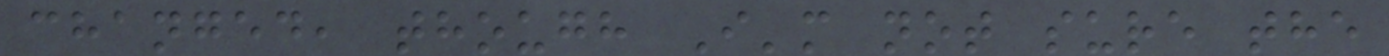changed, though I'm not sure the
